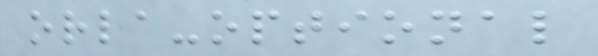orla-optional
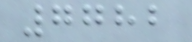7782
